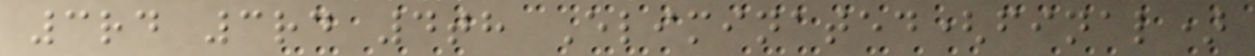3rd 3rd 4th Eliminated(final)
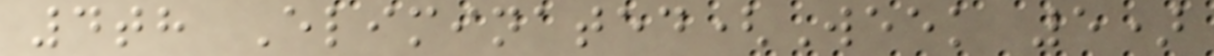4th Eliminated(Week 5)
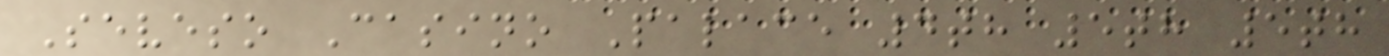Seveso Casino Palace 4th 5th 5th
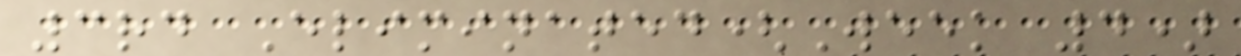3rd Eliminated(Week 4)
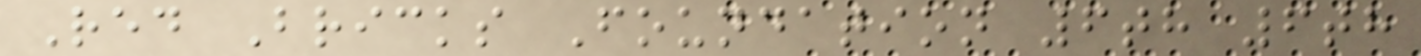Red Bricks Foundation 6th 6th
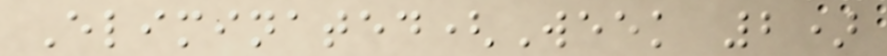Eliminated(Week 2)
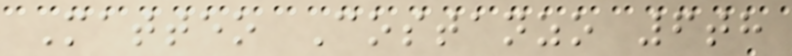Matteo Costanzo 6th
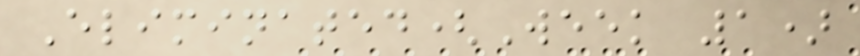Eliminated(Week 1)
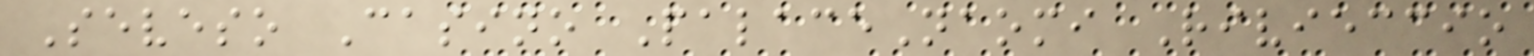Seveso Casino PalaceNaomi Rivieccio
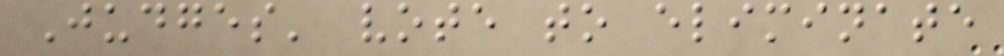Judges' vote to eliminate
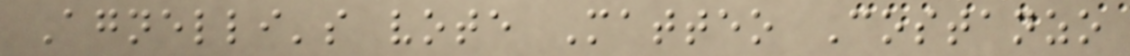Agnelli's vote Matteo Costanzo
